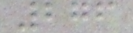276
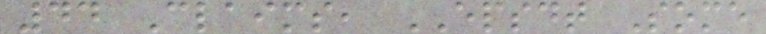44 Claims, EPSDT Some
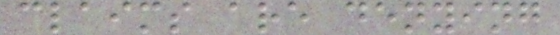claims are denying
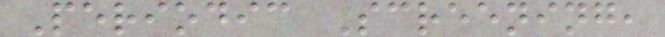Periodic Screening,
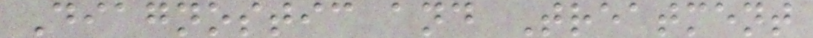Diagnostic and Treatment
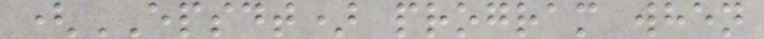(EPSDT) program when
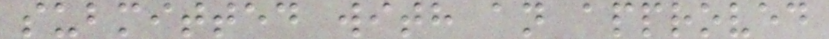submitted with an approved
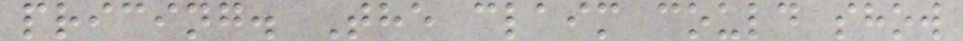pricing. The claim could show
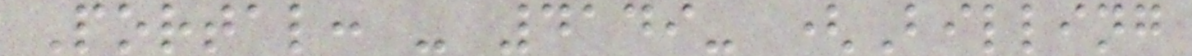Portal: - 4149- (Billing
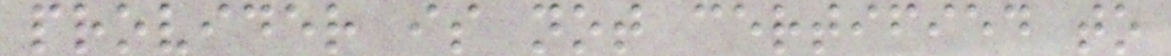provider is not certified to
